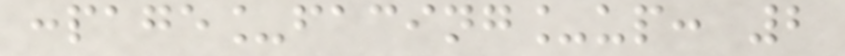:page_facing_up: 2
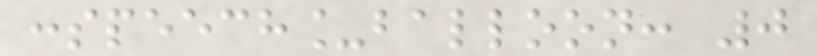:speech_balloon: 0
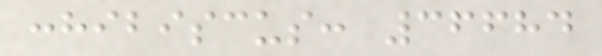:hibiscus: 36684
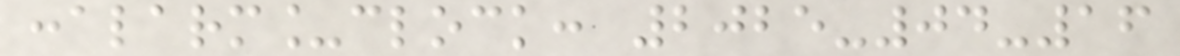:alarm_clock: 2025-04-16
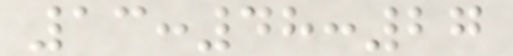13:48:27
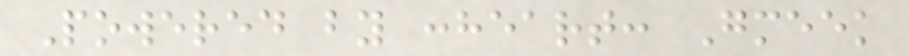Powered by :heart: Gmeek
